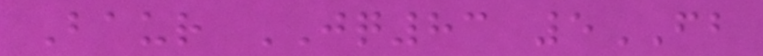Baur JQ83 5FB
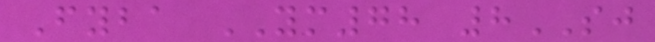Fyba YM78 8SJ
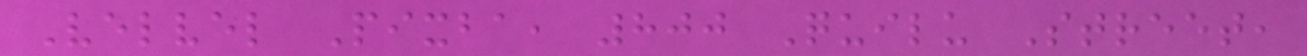Velvel Pixba, 800 Quilu Street,
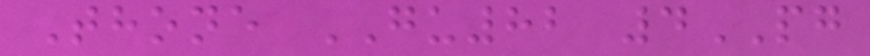Thone GU82 4PG
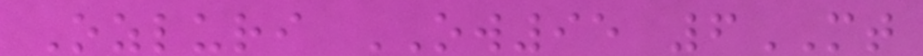Ozluri OW95 6MT
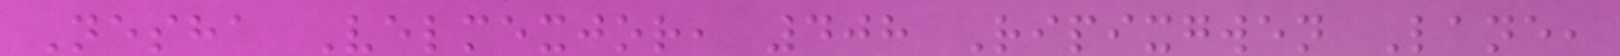Nesha Velmexjor, 408 Ripixgwen Lane,
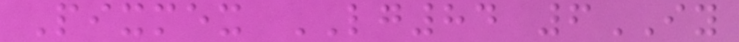Pixmex LG84 6IY
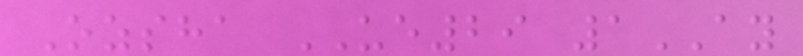Ozsha UE29 1AY
